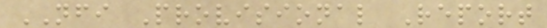NFI Provisional Report
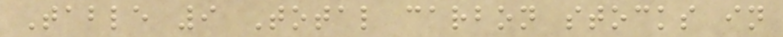Table 9 Total carbon stocks in
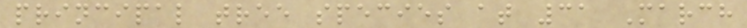principal tree species at 31 March
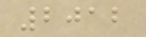2012
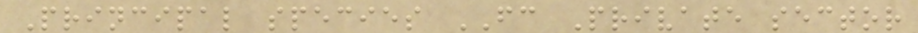Principal species FC Private sector
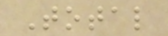Total
